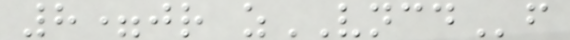8=jr zVNCDf
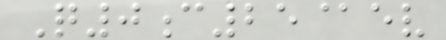Q0c25@ev
